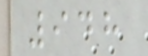948
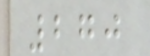270
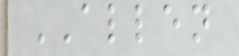ALLEN
